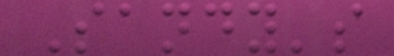Sandy's
